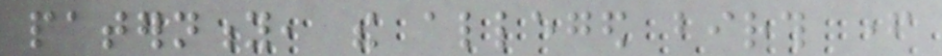paternity, the alleged birth father
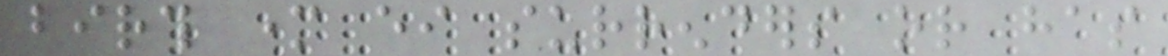birth mother either surrenders or has
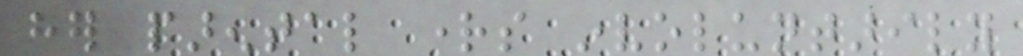her parental rights involuntarily
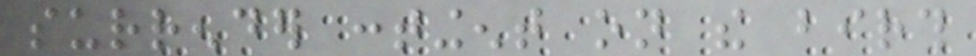surrender contingent on the birth
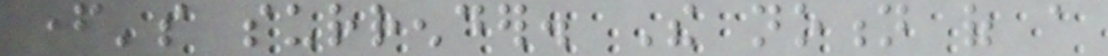father's surrender. The notion of a
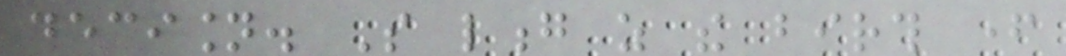decision. So long as the birth father
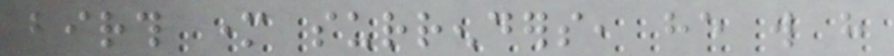birth mother surrenders, he will have
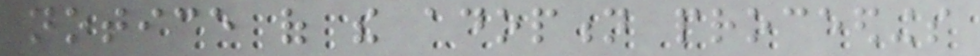notice of the adoption proceedings
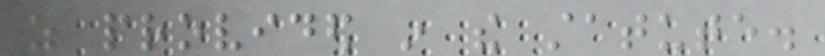as provided in the statute.
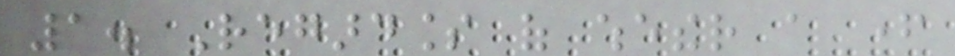1. Regardless of whether a father
